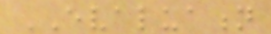EVALUATION
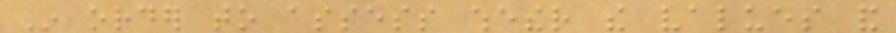In order to assess whether the values and
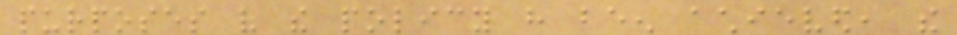purposes of the policy have been achieved, the
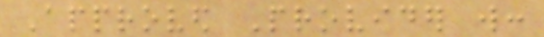Approved Provider will:
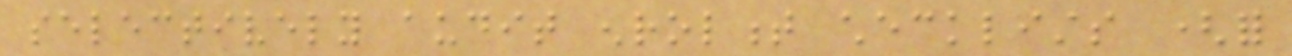selectively audit enrolment checklists (for
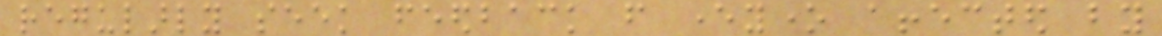regularly seek feedback from everyone affected by
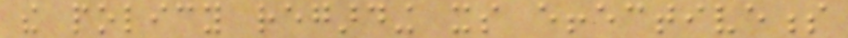the policy regarding its effectiveness
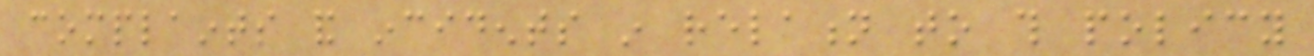complaints and incidents in relation to this policy
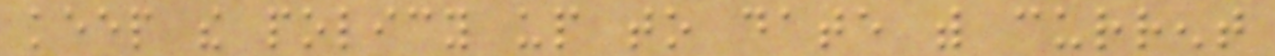keep the policy up to date with current
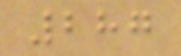287
